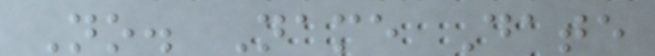No. Name Date
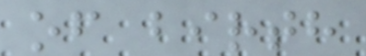of birth
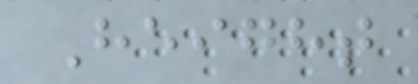Height
